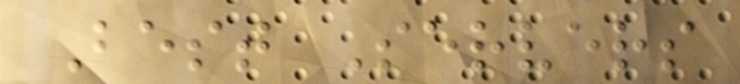Best Servers
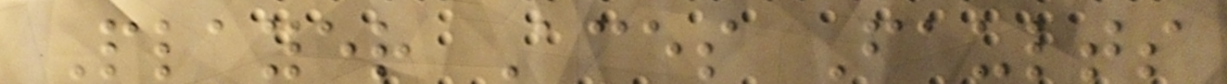Player Aces Faults
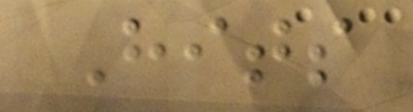Hits
